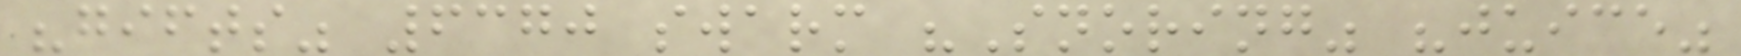"gifts" 6370 swarm "Snoring" "juice"
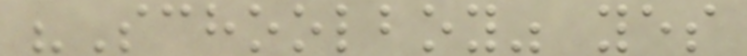"Schoolboy" yes
